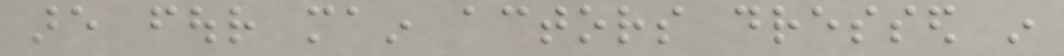are four main actors dressed in
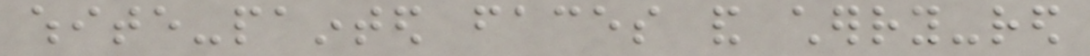white-painted faces and cherry-red
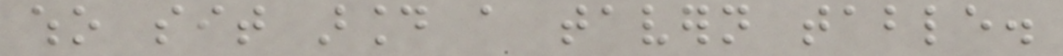who sit around a tavern table.
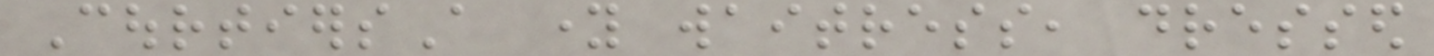CourtiersA young waitress, dressed
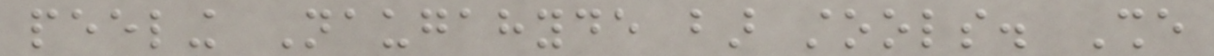peeling Naugahyde bar stools. She
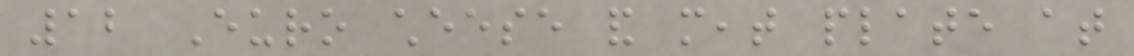12 Euro cheese and meat plate at
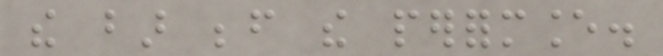the bar before the performance.
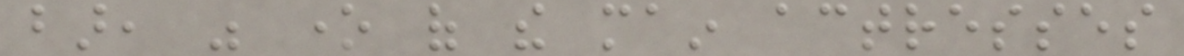bar, was one of the main actresses
